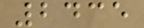2435
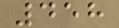458
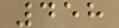458
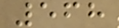568
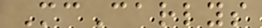McCarlys
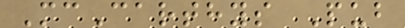McCarthys Pub
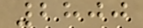2800
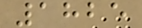1825
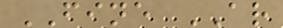FINE AR
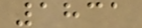1831
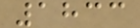1833
